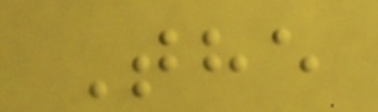The
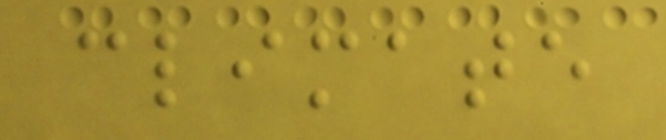climate
